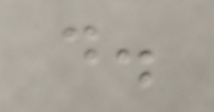d.
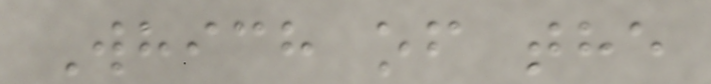Which of the
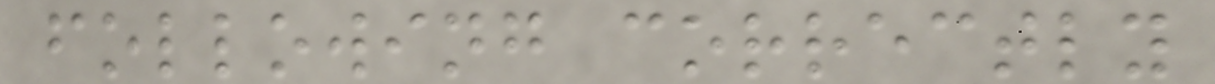following correctly
